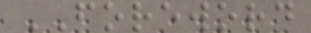FOREWORD
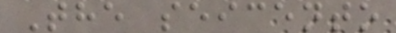The seicento
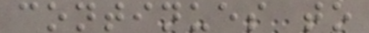continues to
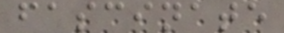fascinate
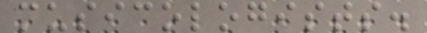musicologists.
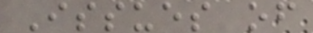Issues of
